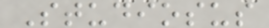Studiosus
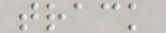track
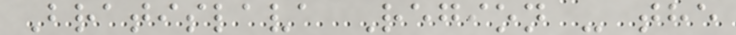Bratislava Region - the
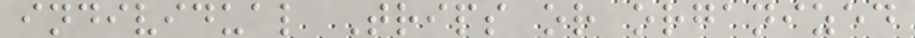individual Trips or organized
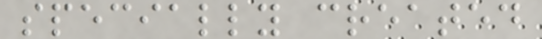specially created
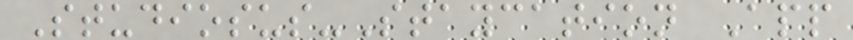Studiosus-Staycation App
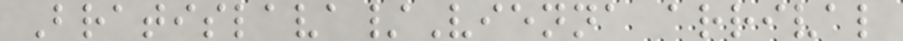Bratislava/Vienna arrival
